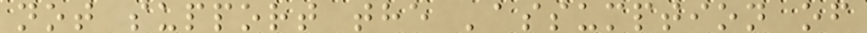not support the 'assumption of
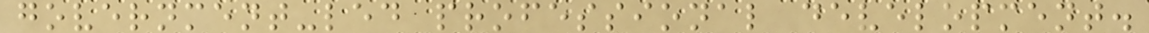government-led professional development.
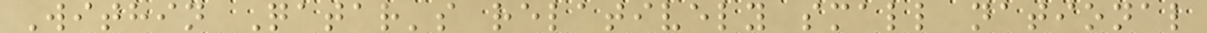Within Qatar's relatively small national
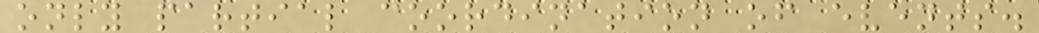only partial coordination of events.
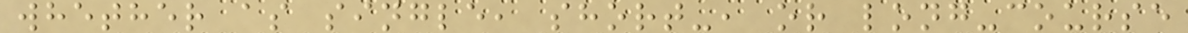whether as single, short-, or long-course
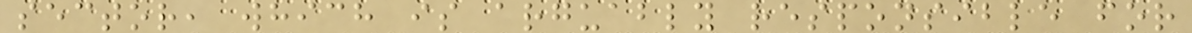sector, which is arguably responsible for
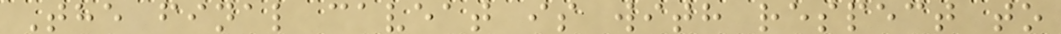The final caveat is with respect to
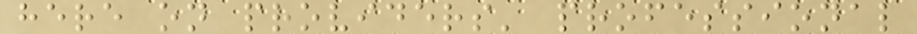here on providers' professional
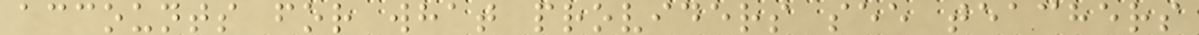accounts for what providers see teachers
